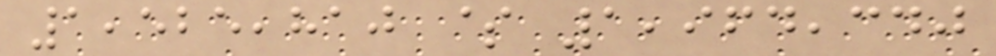1,525,810 $ 1,964,340
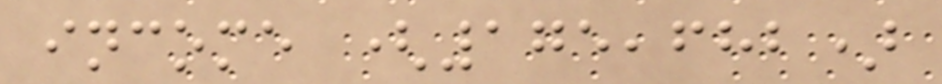income (175,682)
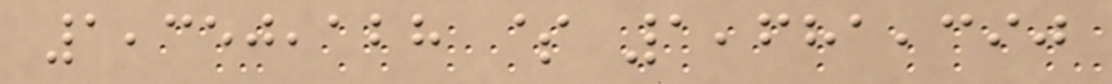1,350,128 $ 1,681,390
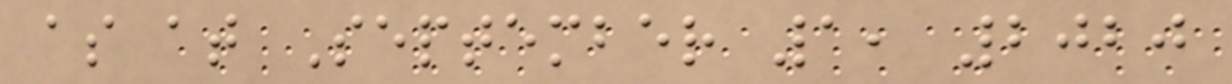as at September 1, 2020
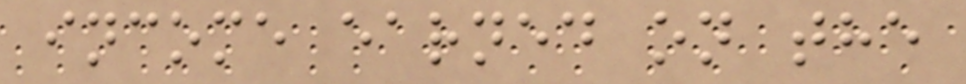income earned on the
